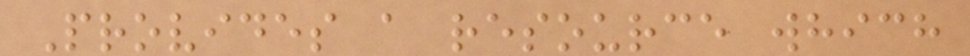Provides a resource which
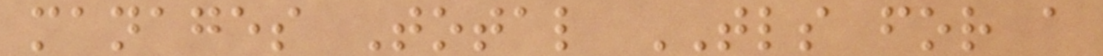manages Total TLS for a
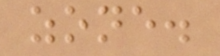zone.
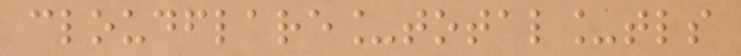cloudflare_total_tls
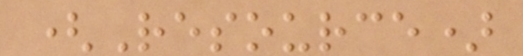(Resource)
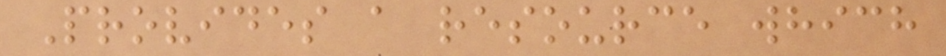Provides a resource which
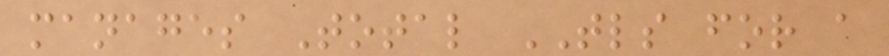manages Total TLS for a
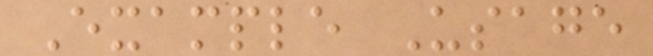Example Usage
